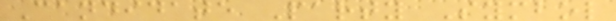Candidate Party Symbol
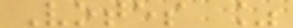Votes %
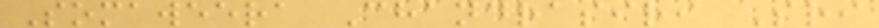Somaweera Chandrasiri Sri
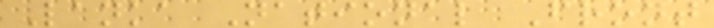Lanka National Front
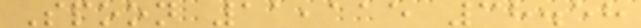Spoon 11,115 38.58
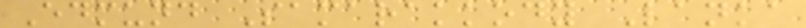Edmund Samarakkody Lanka
